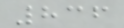836
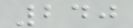240
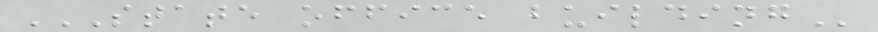STATE OFFICE BUILDING
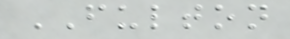FULTON
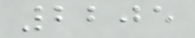2205
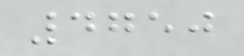4750
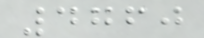4760
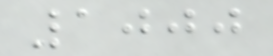1000
